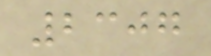2307
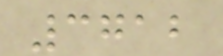3712
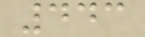443
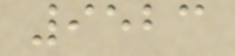9523
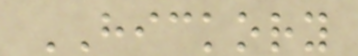HICKORY
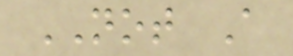NOT A
